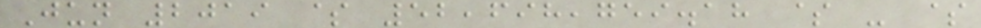Jun 2019 $ 52,698,759.18 $ - $
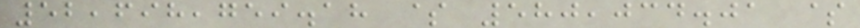52,698,759.18 $ 580,034.01 $
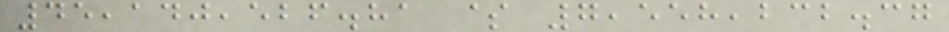45,140,526.81 $ 7,558,232.37
